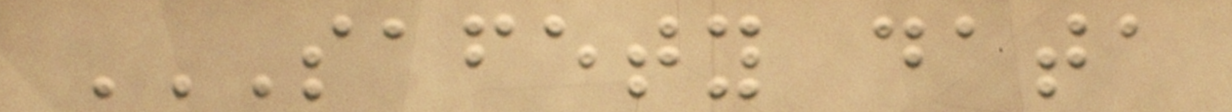SAFETY DATA
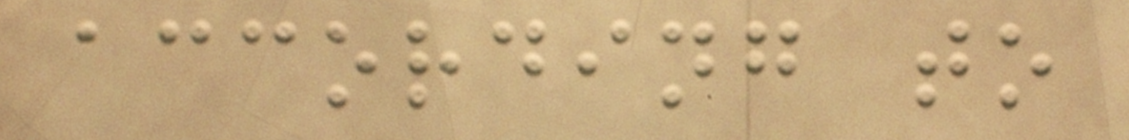according to
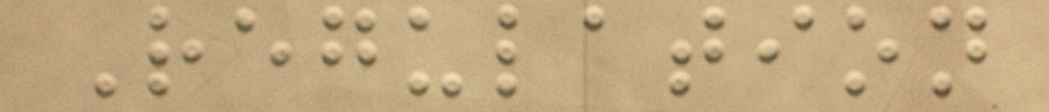Regulation
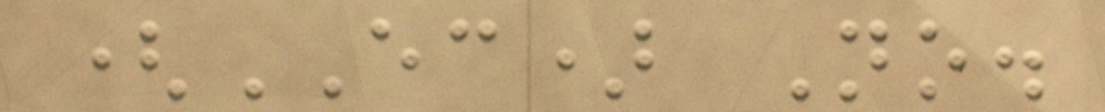(EC) No.
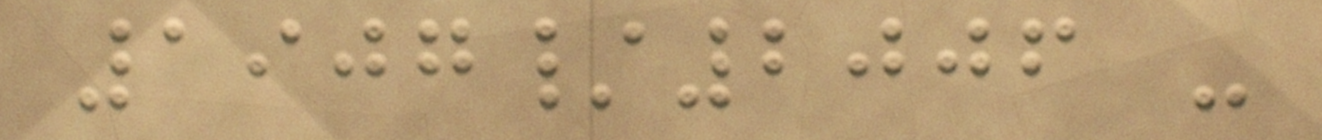1907/2006 -
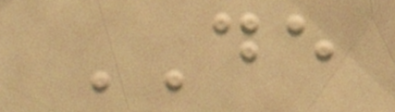DE
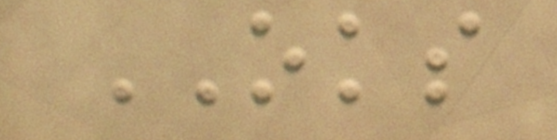OKS
